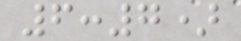6:7)
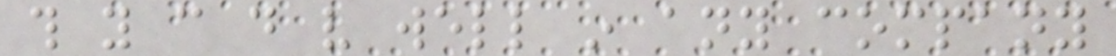this you can do very well in any company
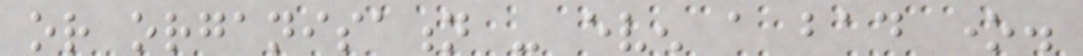or organisation - even a bad one.
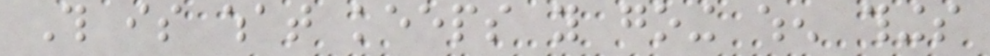This is what keeps you going when things
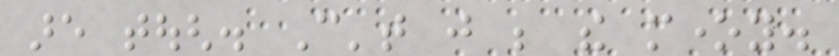are tough. Can't just be the money.
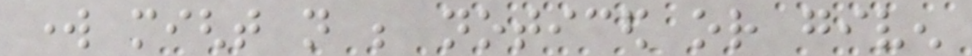work might not be noticed or given
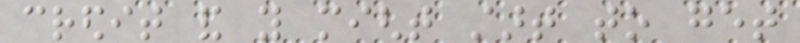credit and you might start to get
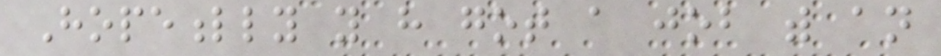Hopefully you have got a job with an
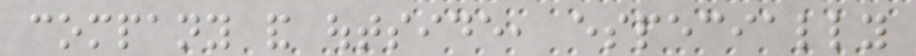company and outside, especially
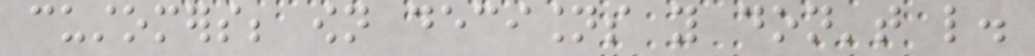customers; own decisions you don't like.
